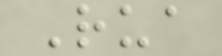Rua
